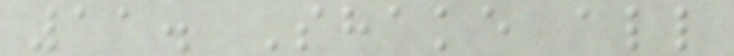11. Shake all
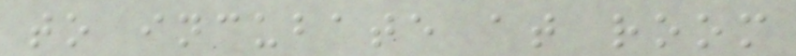to incubate at room
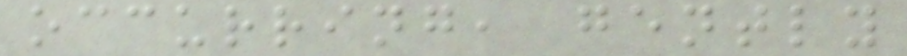occurring, gently
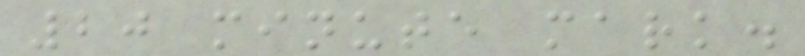20 minute mark.
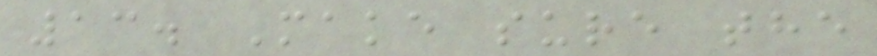13. Make sure the
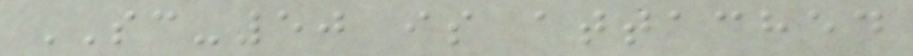SC-50 is attached
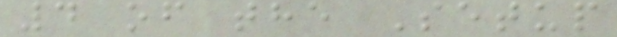4 of the Setup
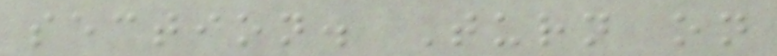section. Turn on
